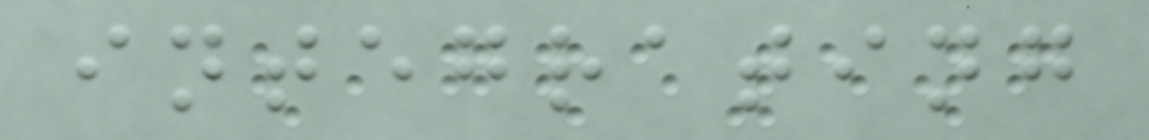integrating
